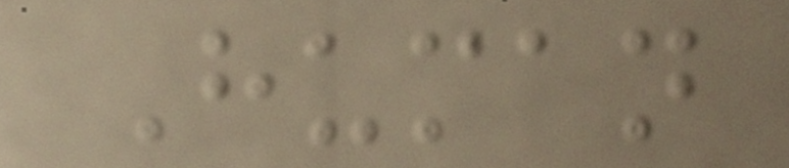Human
